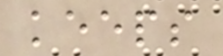keeps
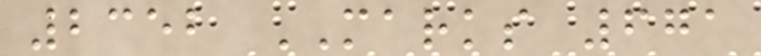2352 MARKS 671
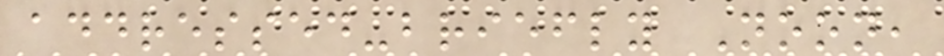addressed-briefly Noon,
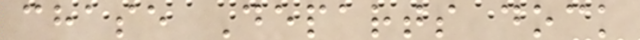chase Departs dock
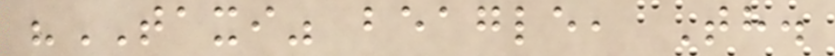"TAXI" beagle, Th.
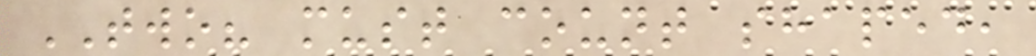TWO? must count shaped,
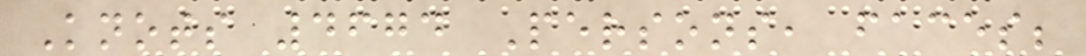Knots 4674 Persons, faces;
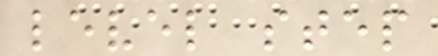level step
